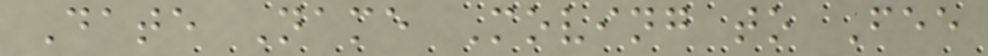Date Name Moving to Fee
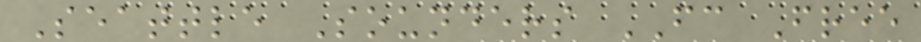Seattle Sounders FC Free
